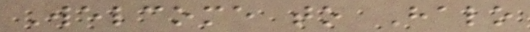Welcome to Halo
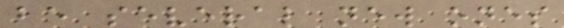be several new ones
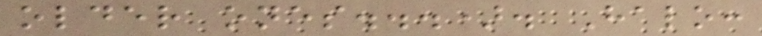older ones...). Halo:
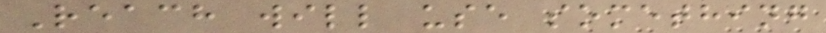Reach will use something
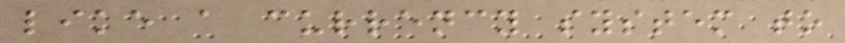like a currency system to
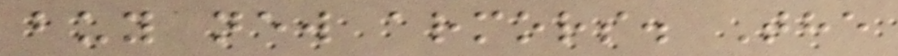buy new armors. The
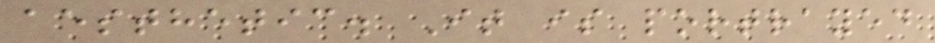aesthetic. It is portrayed
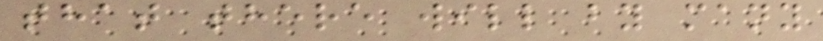that there will by many
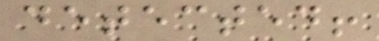detected!
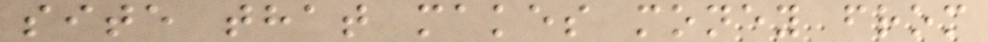site that makes money from
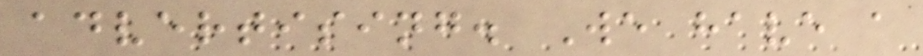advertising. We have a
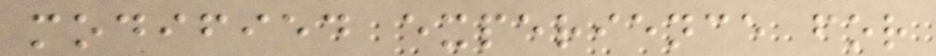modified experience for
